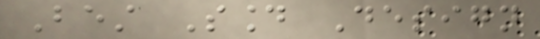Best Sound Design
